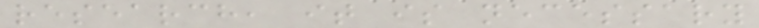research, it is necessary
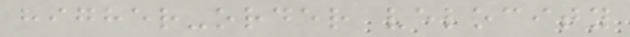higher-order velocity
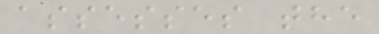assesses the
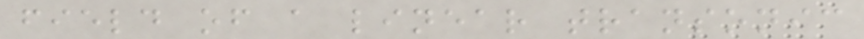field of a linear transonic
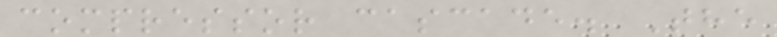compressor cascade. The
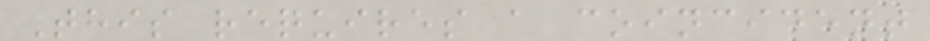This requires a coincident
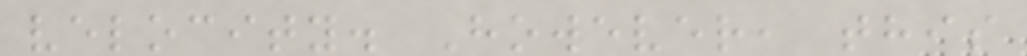velocity. However, this
